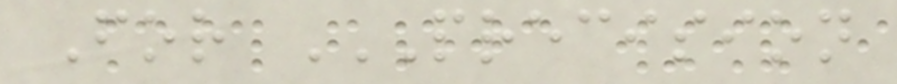For PRECISION
